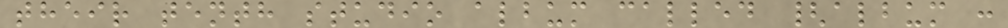their tenth studio album called {album :
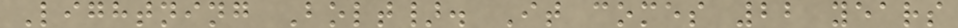Lightning Bolt}. It comes 22 years
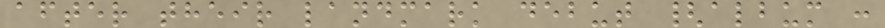after their landmark debut {album :
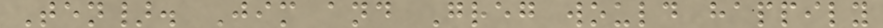Ten}. Jim and Greg would happily
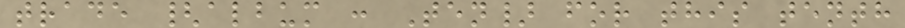trade {album : Ten} for this tenth
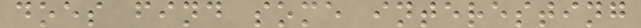does find some interesting
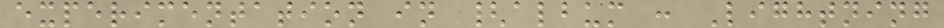experimentation in {album : Lightning
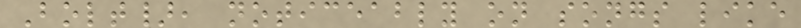Bolt}, noticeably on songs like
